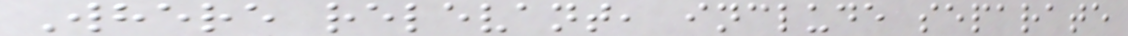Where relevant, include separate
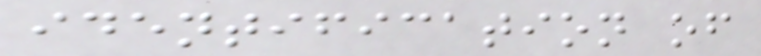identification of
